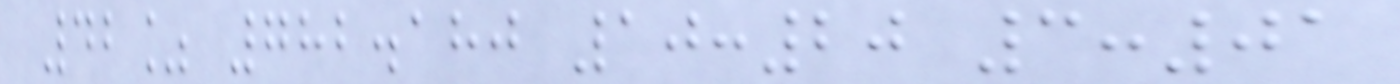42% 782.180 10:20 3:01
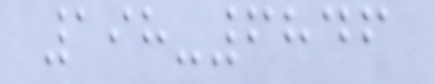198-6846
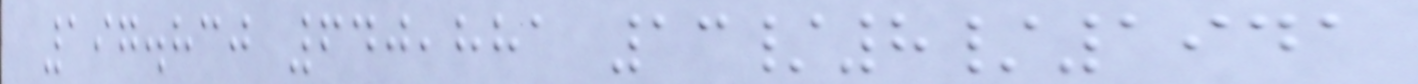197.830 640,881 13/8/1941
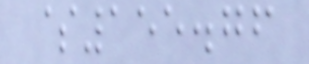$155.76
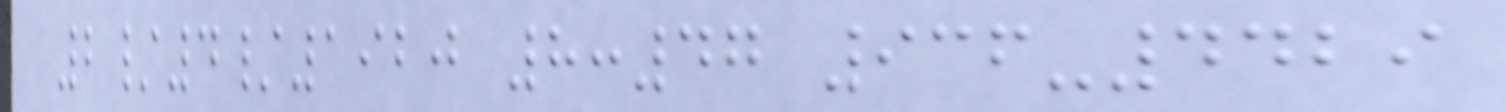2/4/1920 8:47 936-4429
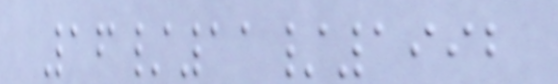16/11/1992
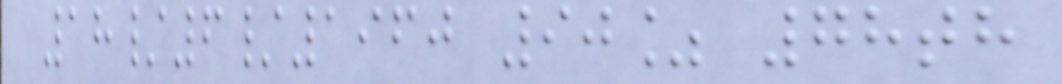18/6/1960 90% 78th
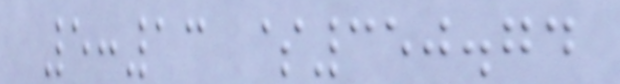5:13 $350.74
